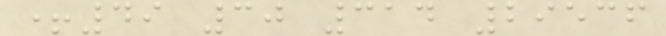+49 30 314 29536
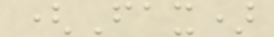(Fax)
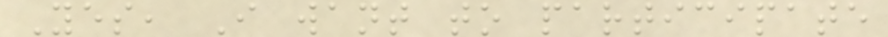Yes, I want to participate
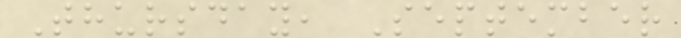Thursday, September
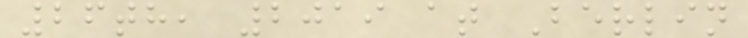26th, 2019 at Berlin
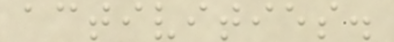activities.
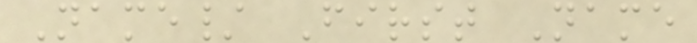Name/ First Name
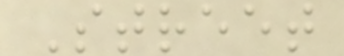Street
